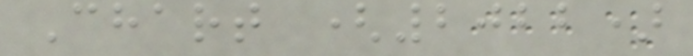Chart (2022)
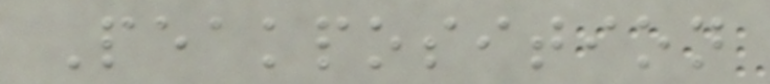Peakposition
